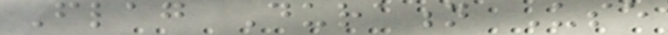Flag Duration Use
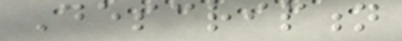Description
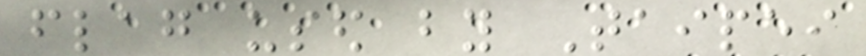flag used by Taipei
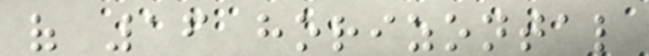of 16 horizontal
